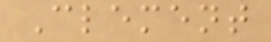Clement
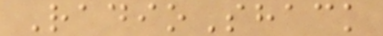RadioShack
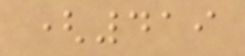(419
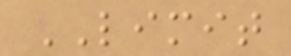LIMIT
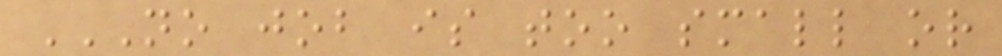NO JOB IS TOO SMALL OR
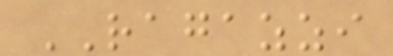RAGAZZI
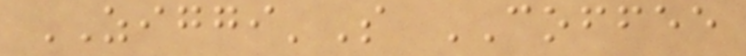ZIGGI'S COFFEE
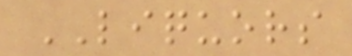LIQUORS
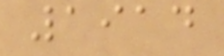1914
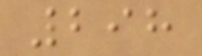298
